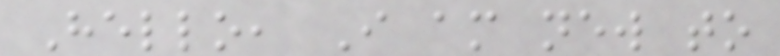Hello, I am new to
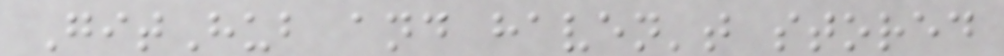GitHub and haven't stored
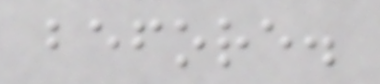before.
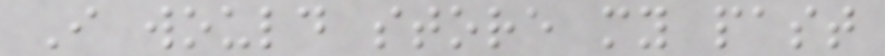I would store my past
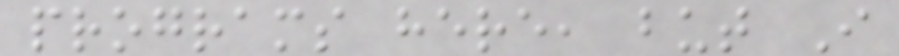programs here, but I
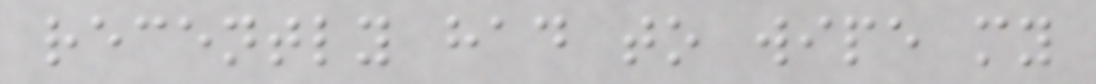recently had to wipe my
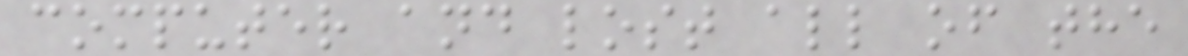computer and lost all of the
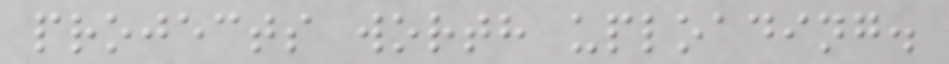projects worth uploading.
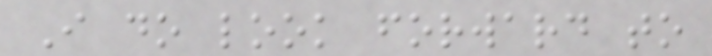I do look forward to
